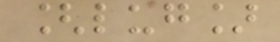[lug]
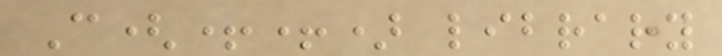C(++) library
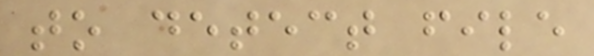to detect file
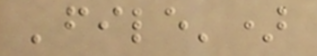'file')
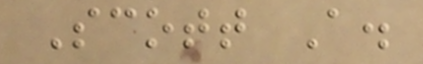Scott A.
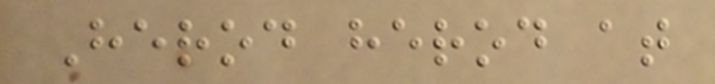Herod herod at
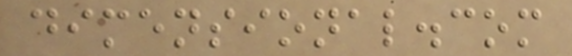dimensional.com
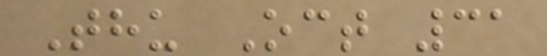Thu Oct 31
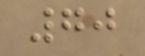70
